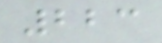223
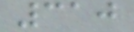310
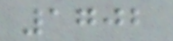1702
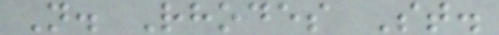N. Rhodes St.
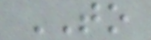TO
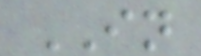IN
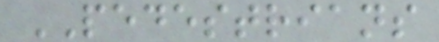PEDESTRIANS
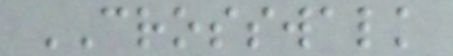CROSSWALK
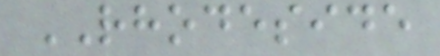RHODESIDE
